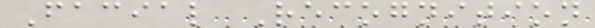Facial Recognition
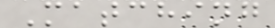Matching
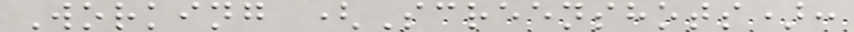Working (Screenshots):
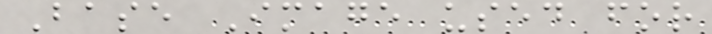Base Image used for
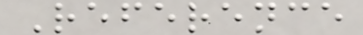Reference
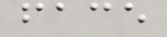face
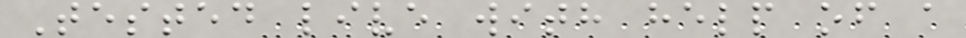Tested live with help of a
